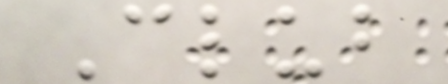Club
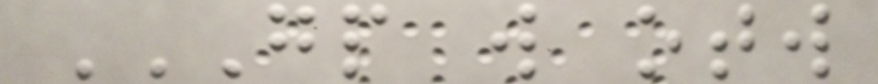GP W OTW
